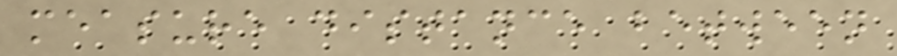measure distance between
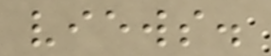views.
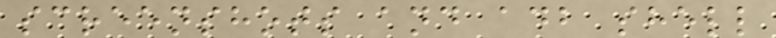screenshots and adb shell
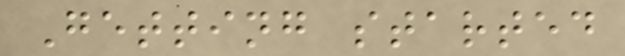Getting started
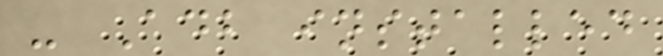- Adb installed
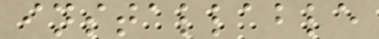installable
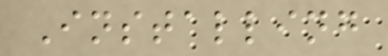Installing
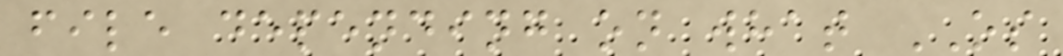file depending on what OS
